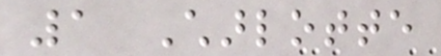1 Charlotte
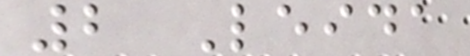2 Leida
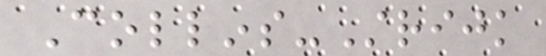Collins-Strijk
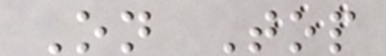On Top
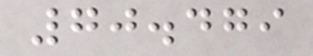70.479
